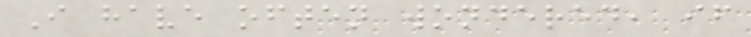I have often wondered, if
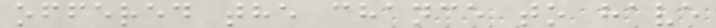offered the chance to have
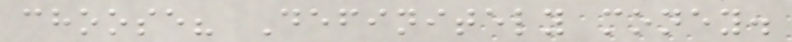choose? Definitely money.
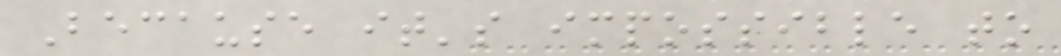Because it's impossible to
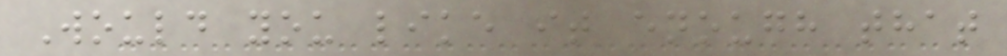Would you like it enough that
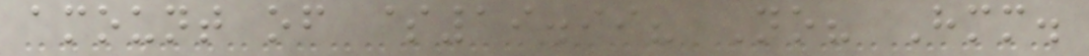amount of $19.99? No? Hmm.
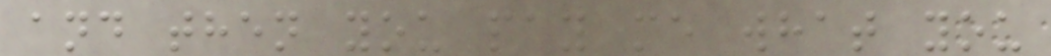and then you pay me what you
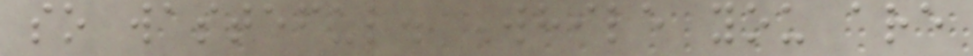so wasteful. While you are
